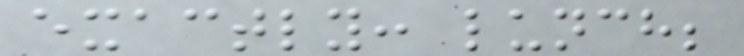exactly: lunch;
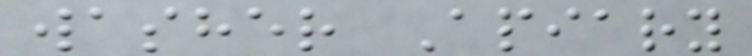washer Apiary
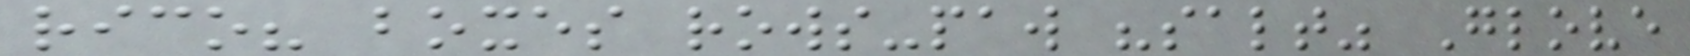rico? boxes rows-paw "salt" Glove
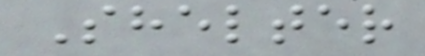Shelter
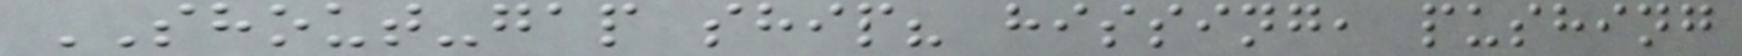SHOUT-gap ship? hissing, pushing
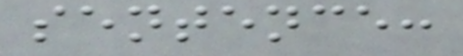sentence:
